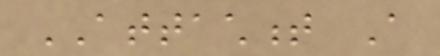ATTACHMENT A
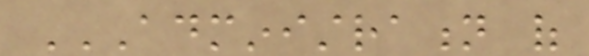ADMINISTRATION OF
